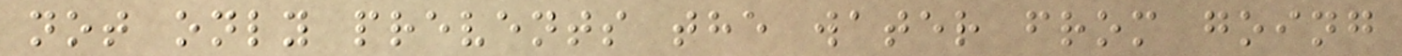not only prevents the water from going
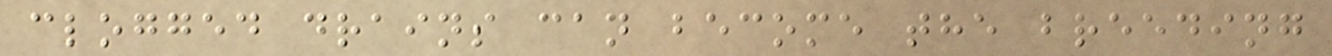clogged drains can become the breeding
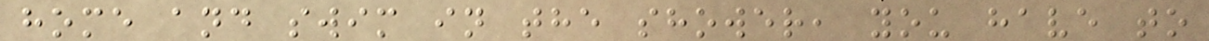home and swim in the shower, you have to
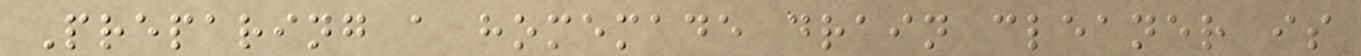Preparing a homemade drain cleaner is
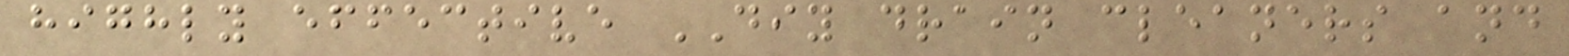highly effective DIY drain cleaners and
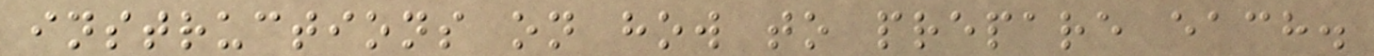instructions on how to prepare each.
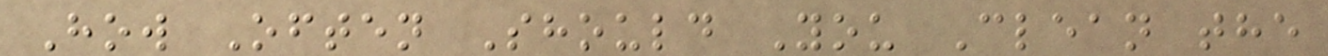How Often Should You Clean the
